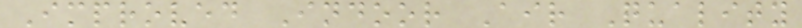Improved Indoor Air Quality
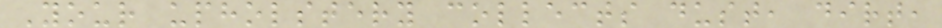Your upholstery collects dust, dirt,
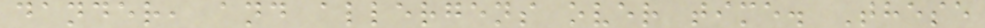dander, and allergens over time. These
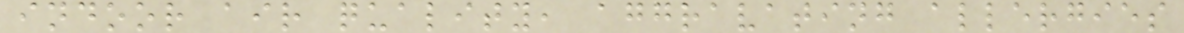indoor air quality, aggravating allergies
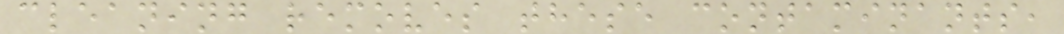cleaning removes these contaminants,
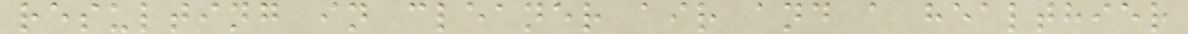resulting in cleaner air and a healthier
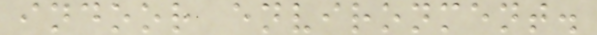indoor environment.
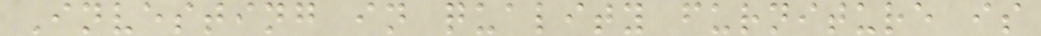Investing in quality furniture is
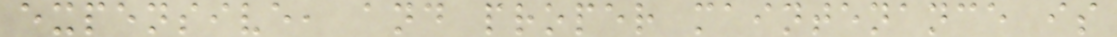expensive, and proper maintenance is
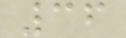36
